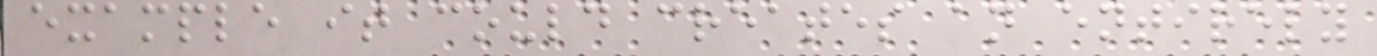example it could creates an entirely
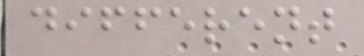different
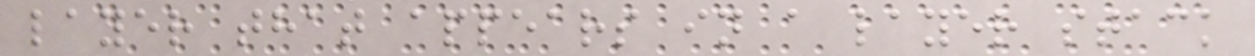layer that appears in a layer stack
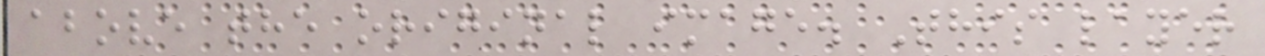above the original image. This layer
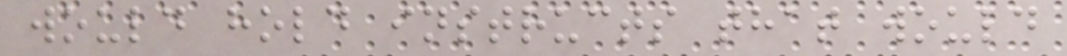would hold instructs that would
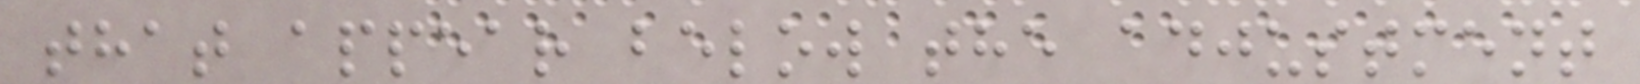that appear below the adjustment
